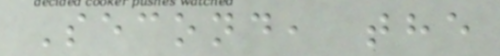Second, the
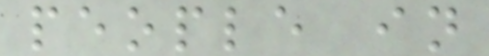people in
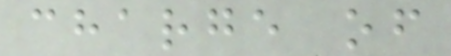charge of
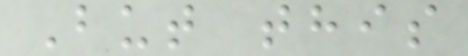But this
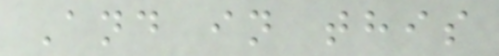And in this
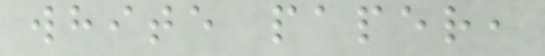white paper,
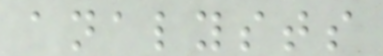analysts
